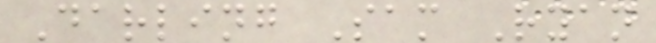Darling Sam Ryan
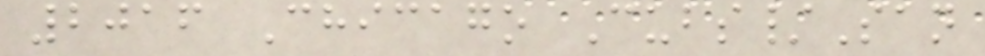2016 Chicago Cubs/San
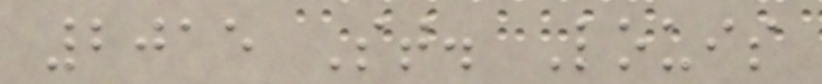2015 St. Louis
